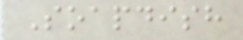Soapdish
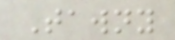Tawny
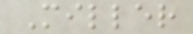Miller
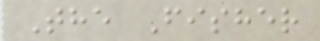The Fisher
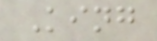King
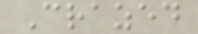Crazed
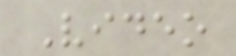Video
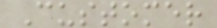Customer
